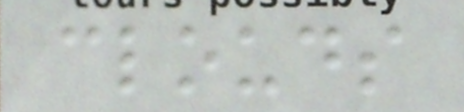clouds
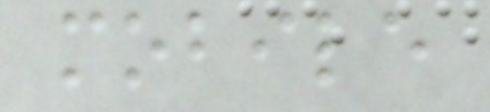mobile
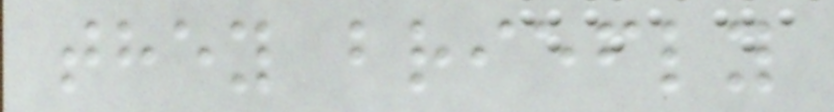they briefly
